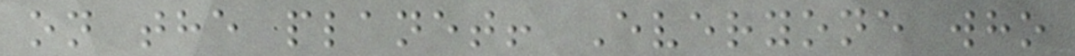on the planet! Everyone who
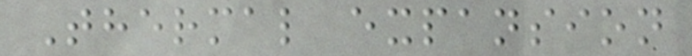Thermal expansion
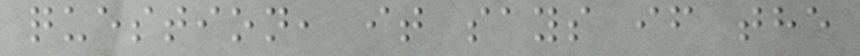question, it says if the
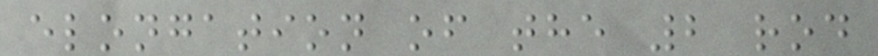elongation of the 2 rod
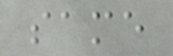same
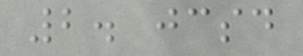2. jcsd
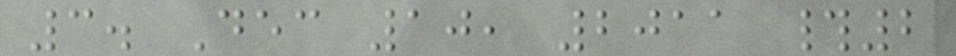3. Dec 10, 2011 #2
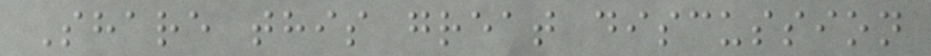Share this great discussion
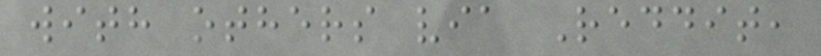with others via Reddit,
